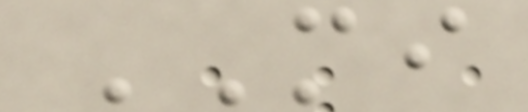MI
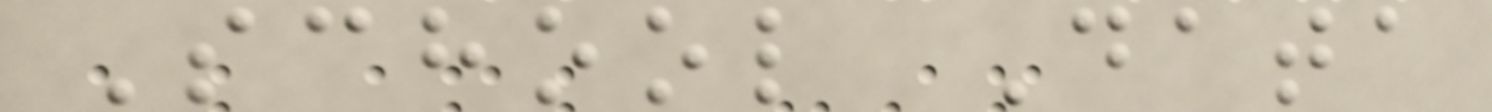School Data
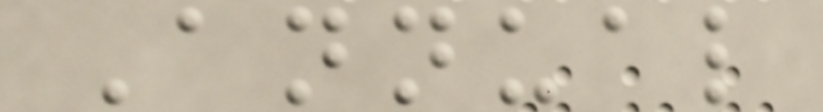Annual
